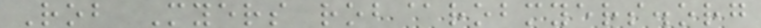Rob Myers rob@robmyers.org
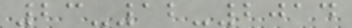23-12-2014
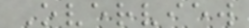Overview
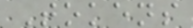Tokens
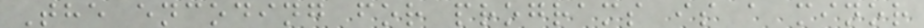The encoding for programs is a minor
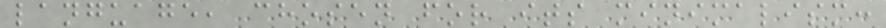language, chosen for its minimalism:
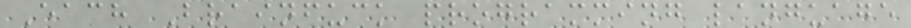Each Brainfuck programming language
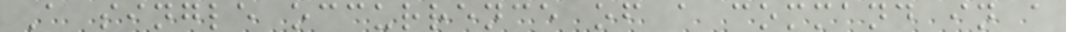A single occurrence of a command in a
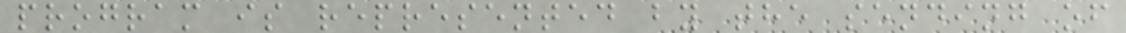program is represented by the sending of
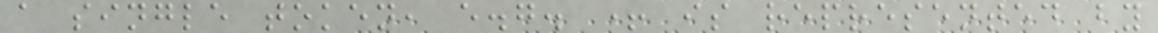a single token, e.g. + is represented by
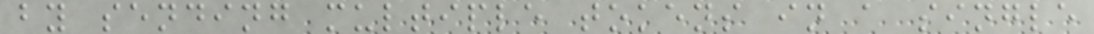by sending multiple tokens in a single
